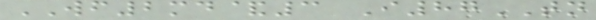WF2md&3 I87TN
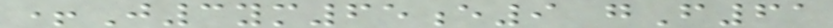+J3ym65e9 gF61
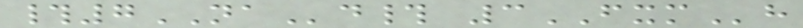#7NAd# 3FXMh
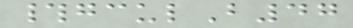#gculB47
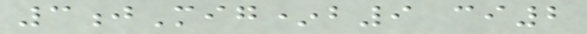3jMig*b9 ci2
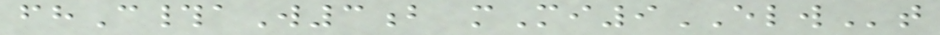fhC#aW3b mMi9ELWt
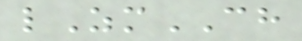lZmCH
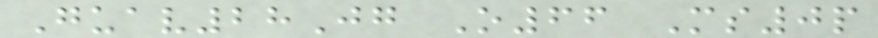Guav28Jg O66 Ms0p
